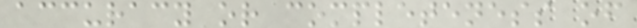accuracy or completeness of
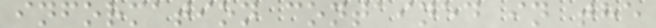information contained in the
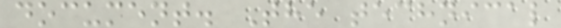document. The technical
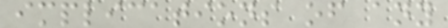implications of any
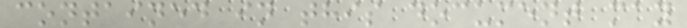contained in this document may
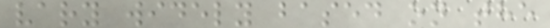vary widely based on the
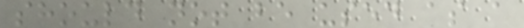should not be used as a
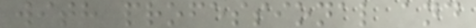with professional and
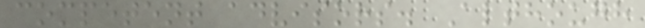competent advisors. Although
